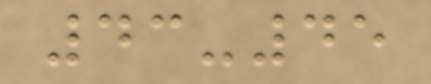43-45
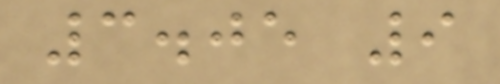3.05 9
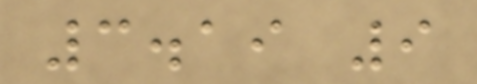3.19 9
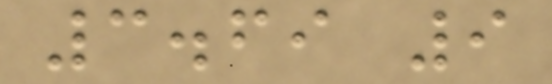3.69 9
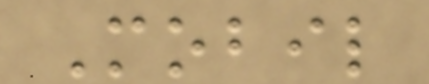Mobil
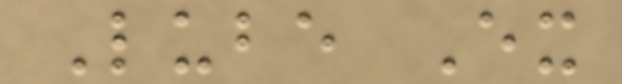Lube Ex
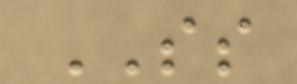SS
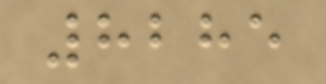8285
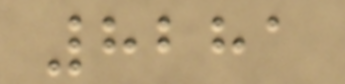8281
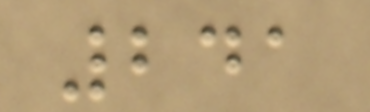241
